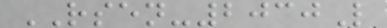RSEN-2030L
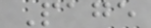Page
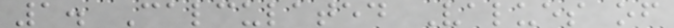1. Calculated Values of
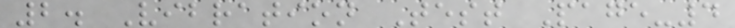2. Vibration Test Page-4
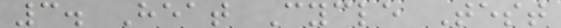3. Heat Cycle Test
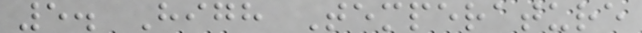5. High Temperature
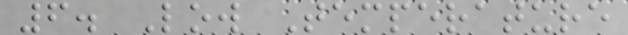6. Low Temperature
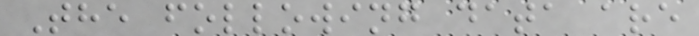The following data are
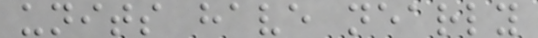units have nearly
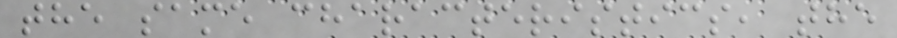the same characteristics, the
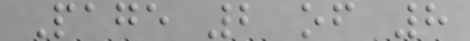Page 2 of 8
